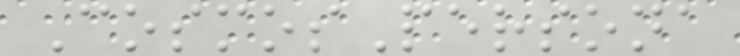CosmosPersona
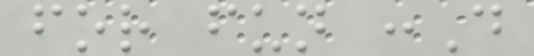for fun :D
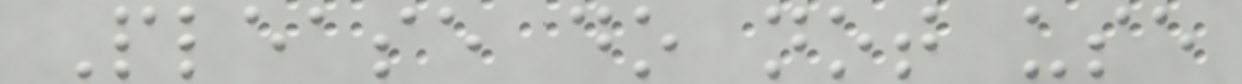Please do not use
